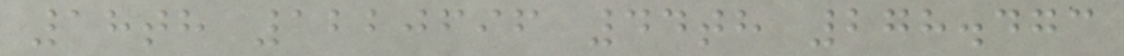18th 1220696 44th 278.473
